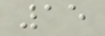15
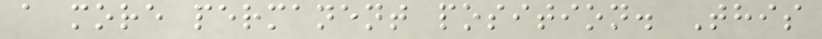a more permanent position. This
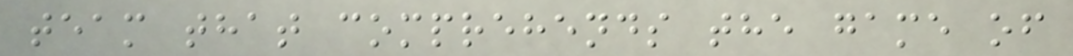team that comprehends the game of
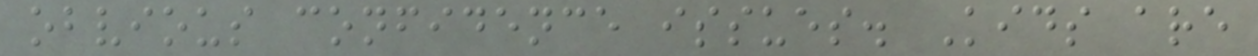obvious confidence issues. Kids are
